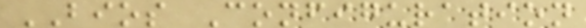BIOS Configuration
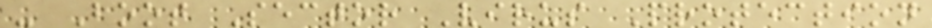- Boot Sector Virus Protection
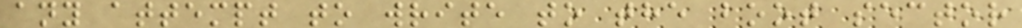any attempt to write to the boot sector
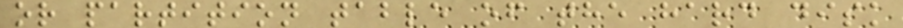or partition table of the hard disk
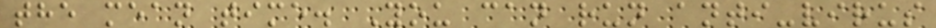the mean time. You can run anti-virus
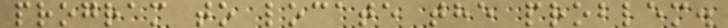program to locate the problem.
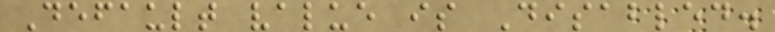Default value is Disabled.
